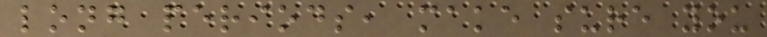long periods, make sure you
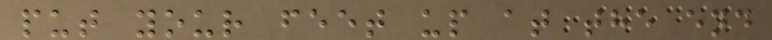put your feet up at the end
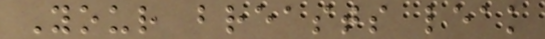Your breasts leak
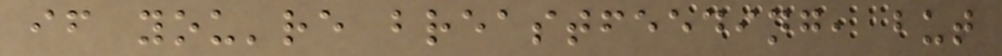if you're breastfeeding, but
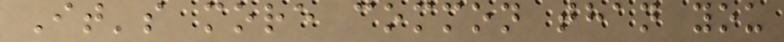It's more common than you
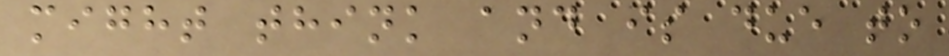might think and is due to
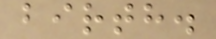birth.
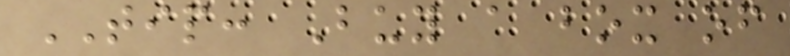TIP: Buy a box of
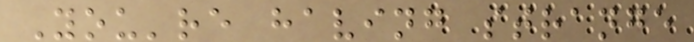You're having strange
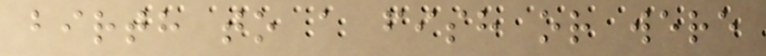birth to a fish or were
